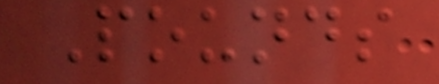Pounds
